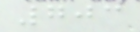703
